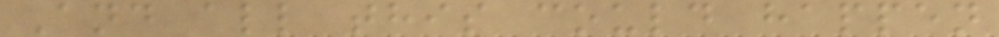And all this could happen
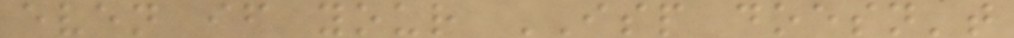even if your ISP doesn't
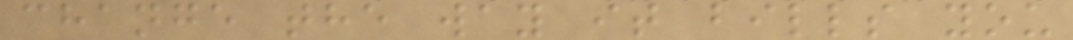change the way it bills you
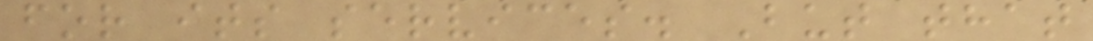for its services. But that
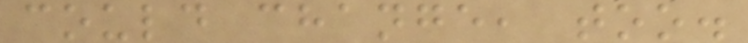could change, too.
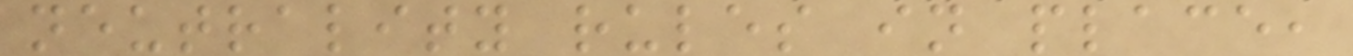neutrality rules in place,
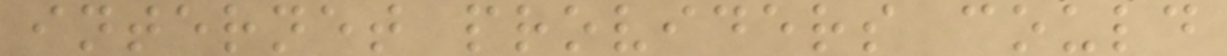internet providers could
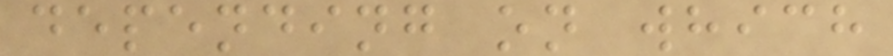depending on which
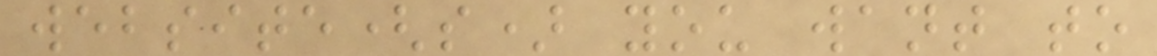website(s) you want to
